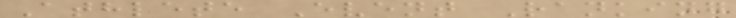Athlete Event Ranking
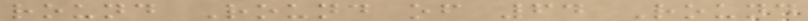round Round of 64 Round
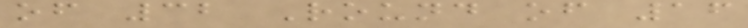of 32 Round of 16
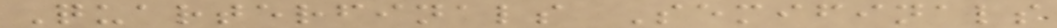Quarterfinals Semifinals
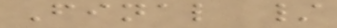Final /
